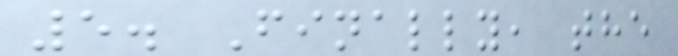5. Finally, the
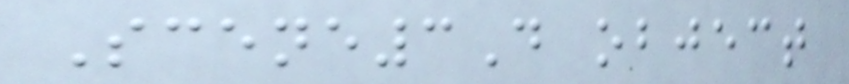Scene3D object
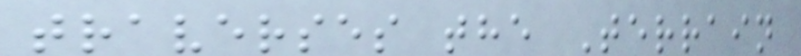traverses the Terrain
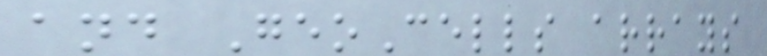and GeoCells arrays
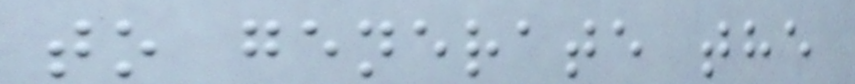to generate the
